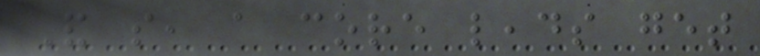And so, a core leads get
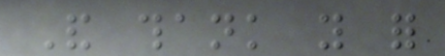And thank you for
